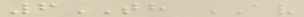6TH AV
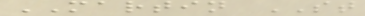MARTIN ST
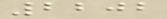2202
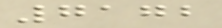7172
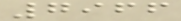7966
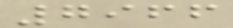7966
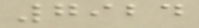7924
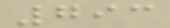793
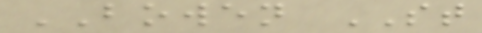BOWEN ST
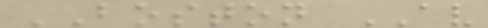BOSTON AV
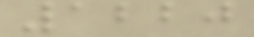1220
